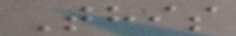This
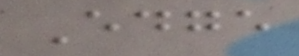Edge
